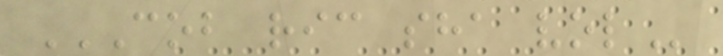COB RIC SHA VOL
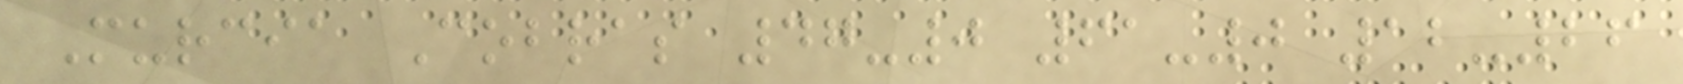Murcia Cobras 47-0 61-0 12-26
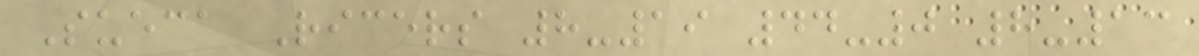Sueca Ricers 8-19 44-0 8-13
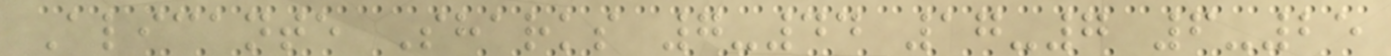Alicante Sharks 7-44 17-7 6-25
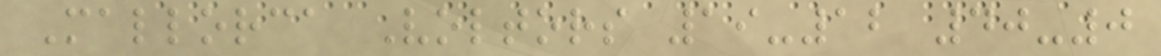Mallorca Voltors 19-12 40-0
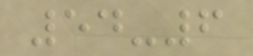54-6
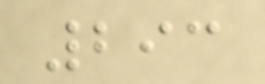293
